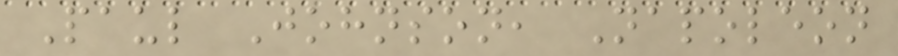Paul Johnson, Napoleon
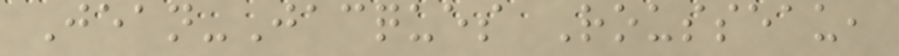Jean-Jacques Rousseau,
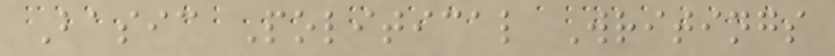Basic Political Writings
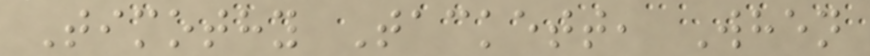Timothy Tackett, When
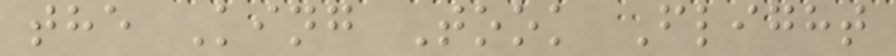the King Took Flight
